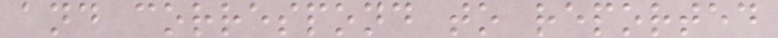and correspond to reported
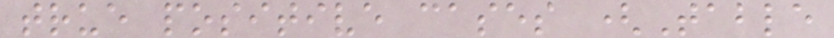true positive cases (Table
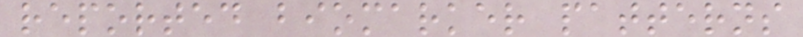reported biomarker patterns
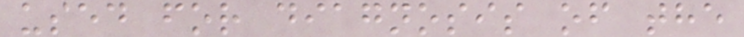used for diagnosis of the
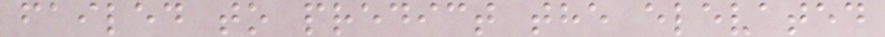failed to predict the elevated
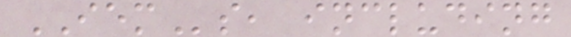IEMs, including
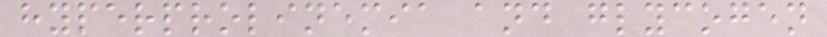hyperprolinemia and glycogen
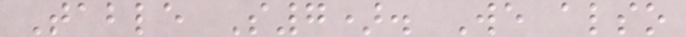Table S7). We also
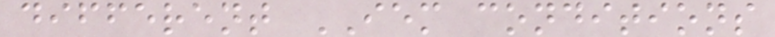different IEM conditions
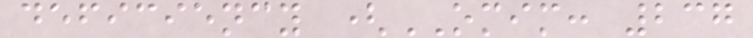deficiency (OMIM: 237
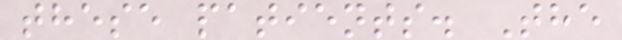these patients. The
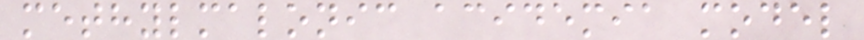methylmalonic acidemia model
